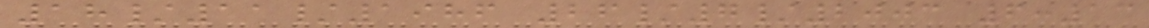18/11/1986 26/7/2003 6:13
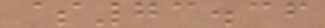$73.36
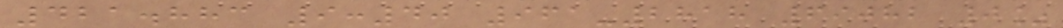421.883 9:40 961-2818 69082 0%
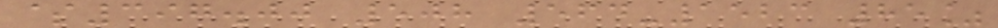$397.00 508 564-1523 85%
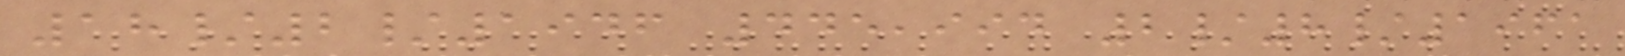18/2/1946 445,994 2/8/1961
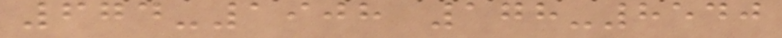674-1908 178-8540
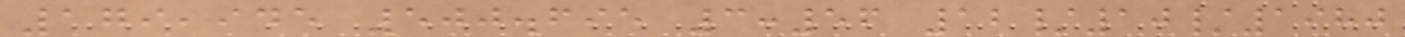179,945 500.695 3:56 12/10/1980
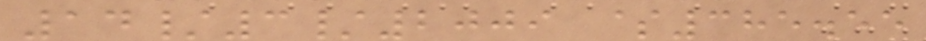14/3/2009 $385.55
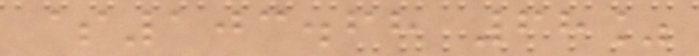$103.68 68%
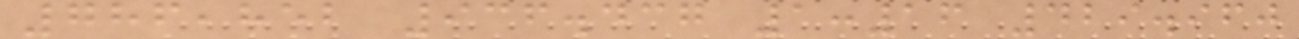786,852 936.437 1:16 429.960
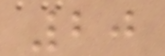20
